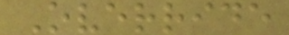Override
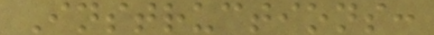Instructions:
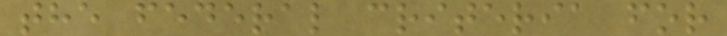the federal criteria for
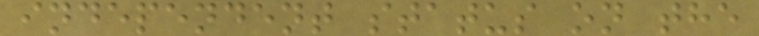independent status on the
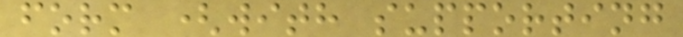form (with supporting
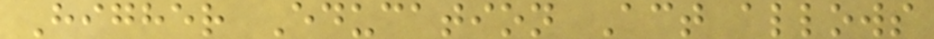Higher Education Act allows
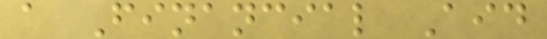a Financial Aid
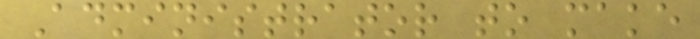Administrator to make
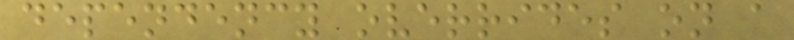dependency overrides on a
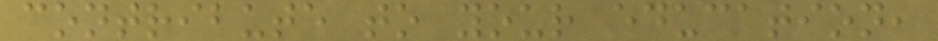contribute to your education,
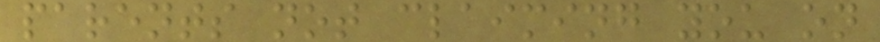parents not claiming you on
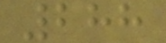288
